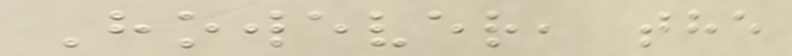However, the
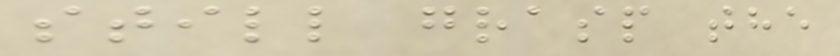still grasp the
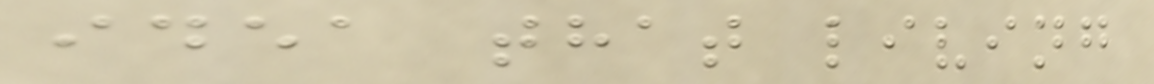idea that living
